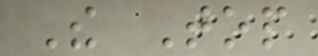The Top
